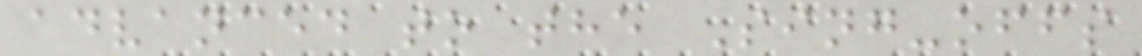advanced to the Sing-offs
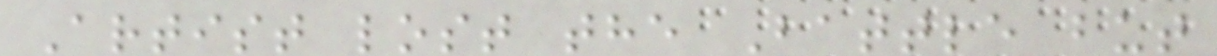Artist lost the Battle but
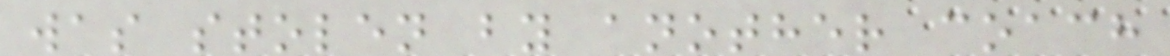was stolen by another coach
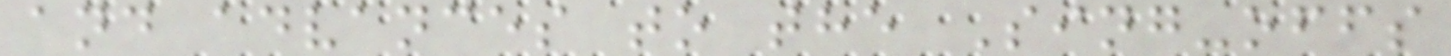and advances to the Sing-offs
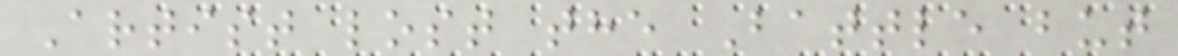Artist lost the Battle but
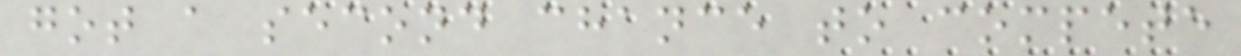got a second chance to compete
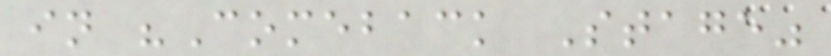in "Comeback Stage"
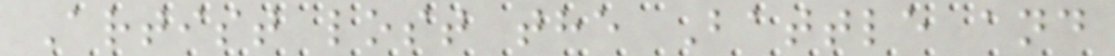Artist lost the Battle and
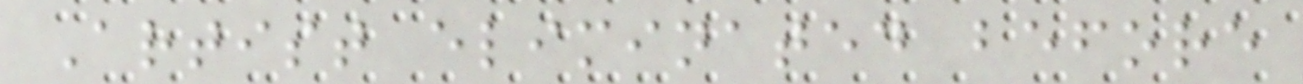Artist eliminated before
